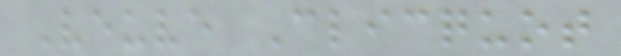Veuve Clicquot
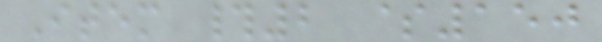Item #2 $150
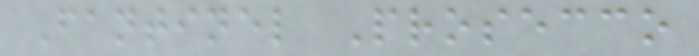Fantinel Prosecco
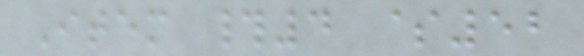Item #4 $52
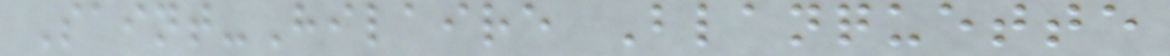Saint-Hilaire Blanquette
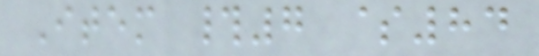Item #7 $84
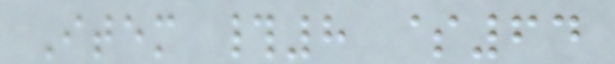Item #8 $64
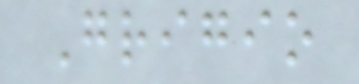Grigio
